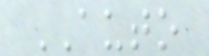AUTO
